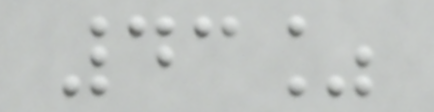43%
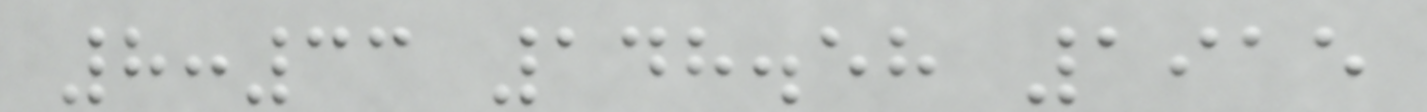8:33 148.58 1915
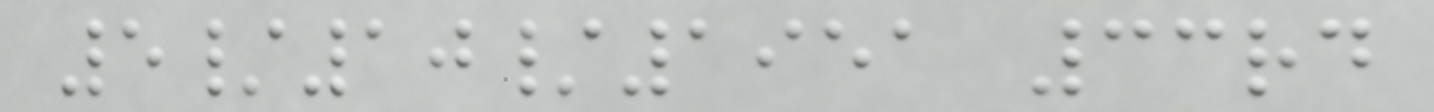5/10/1951 33rd
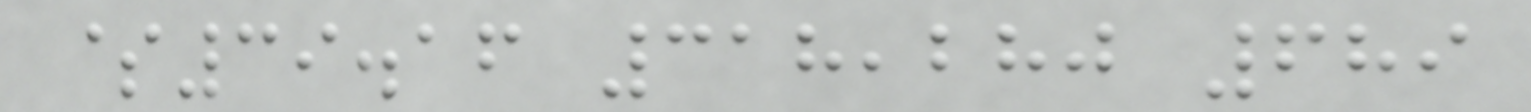$39.16 318,280 689
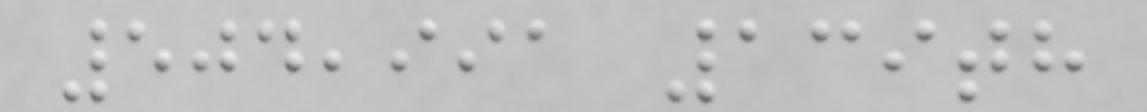504,991 139th
